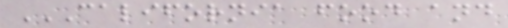CALIFORNIA FOOD AND
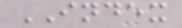INDEX
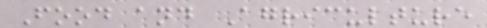Food and Agriculture
